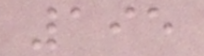195
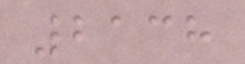2138
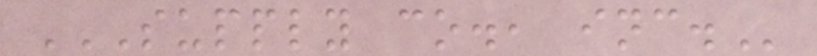SUPPLY CO., INC.
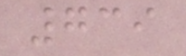739
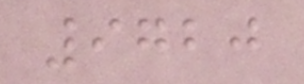9720
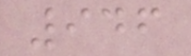946
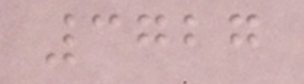3727
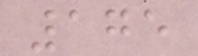175
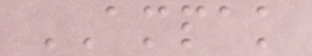AMPAK
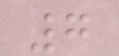7
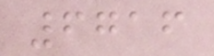6716
